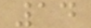14
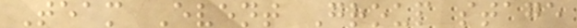Team Event Group stage
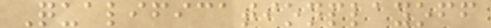Qualificationplayoff
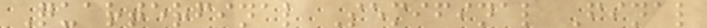Quarterfinal Semifinal Final
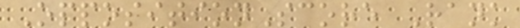OppositionScore Rank
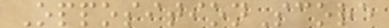OppositionScore
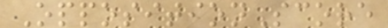OppositionScore
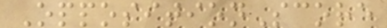OppositionScore
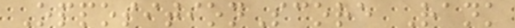OppositionScore Rank
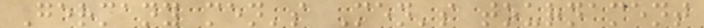Germany men's Men's tournament
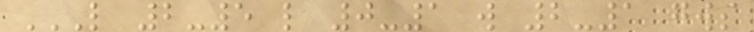L 2-5 L 0-1 W 2-1 GWS
